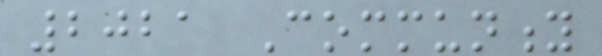2021 Community
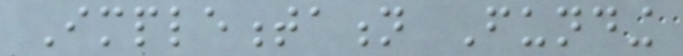Implementation Funding
